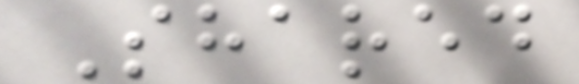Shared
